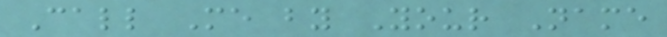Call Me by Your Name
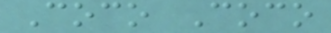Coco Coco
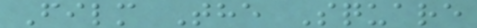Film The Square
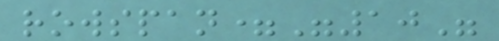rowspan="10"
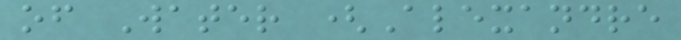of Water (Alexandre
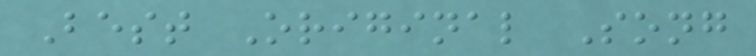Best Original Song
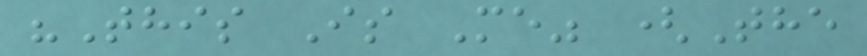"This Is Me" (The
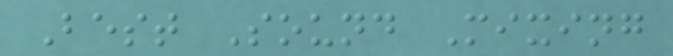Best Sound Mixing
